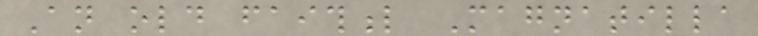An old faithful Magnatilla
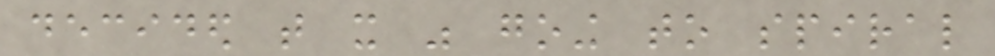decided that it was going to spiral
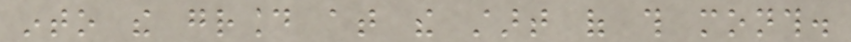into the ground at the start of this month.
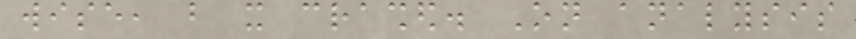wise, but it crashed. On analysis
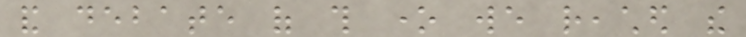and debate of this one we reached the
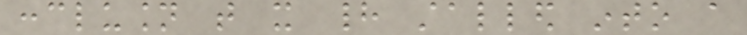conclusion that it had stalled into a
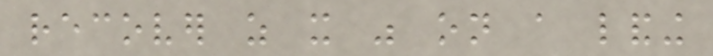recover as it was on a landing
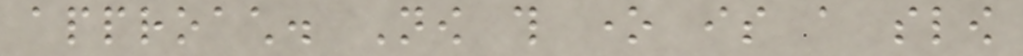approach. Now this one is a slow
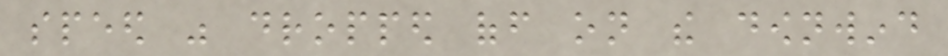speed was dropped off on the downwind
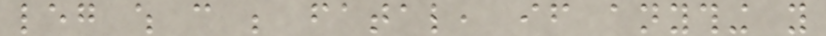leg which can be fatal, if anything you
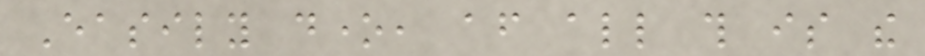Easily done, after all this is the
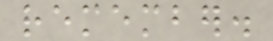remember.
